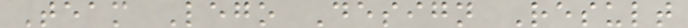Team Lego Design Result
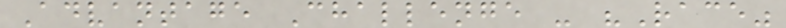Advantage Challenge - "Race"
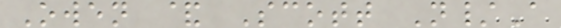Owen & Scott N/A
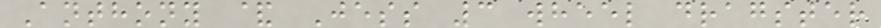Anthony & Jess 3 wheel dragster
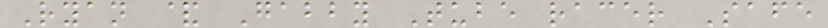Ryan & Gabby Tube racer Safe
